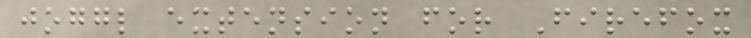joggl extension for Firefox
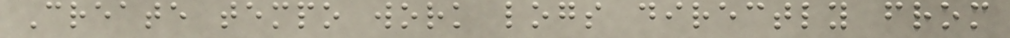Create tempo work logs directly from
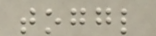toggl
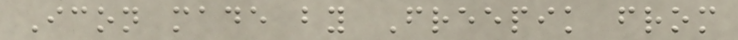Icon made by Freepik from
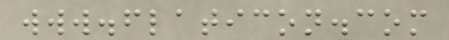www.flaticon.com
